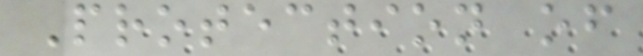Protection of
